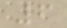6
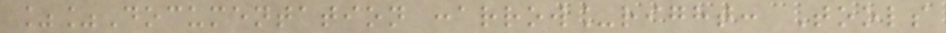%%Documentation :arrow_right: Tools
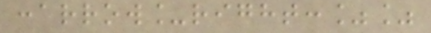:arrow_right:%%
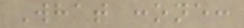What :one:
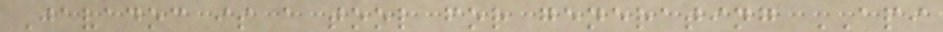Javadoc is a tool for generating API
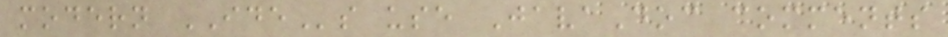modern IDEs use JavaDoc comments
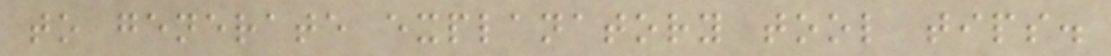to generate explanatory tool tips.
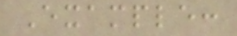Example:
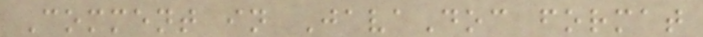Comment in JavaDoc format
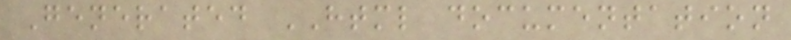Generated HTML documentation
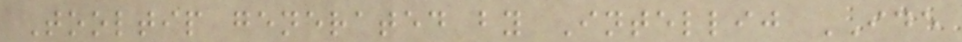Tooltip generated by Intellij IDE
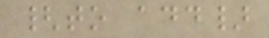{to add}
